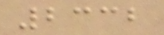2332
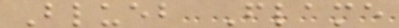Blueb Flame
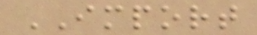IMPORT
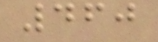460
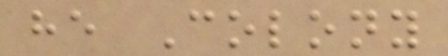he Colony
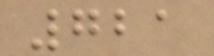721
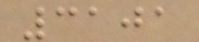3101
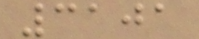3101
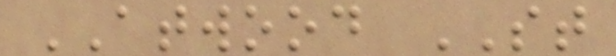ATWOOD ST
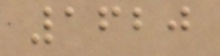1620
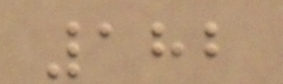182
